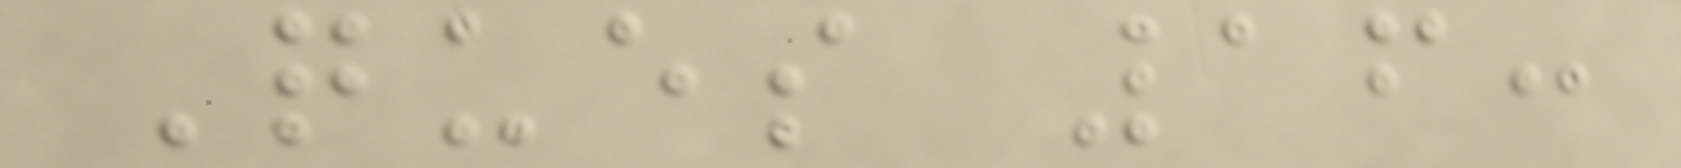Ques 16:
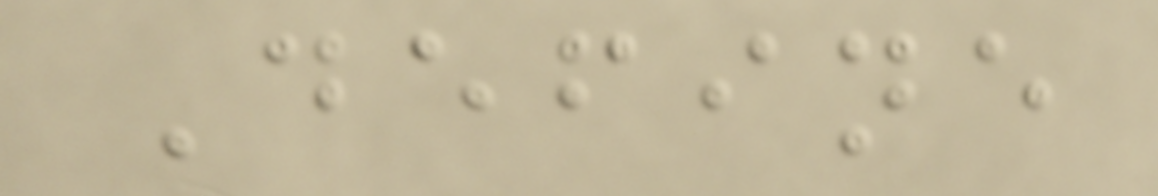Define
